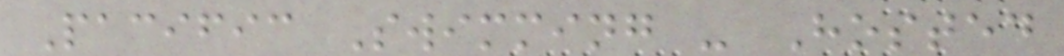Pacific Swimming - Hosted
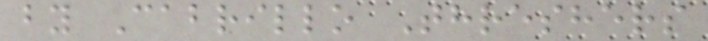by Cabrillo Threshers
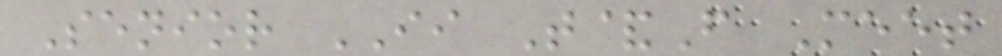Senior II T&F Meet
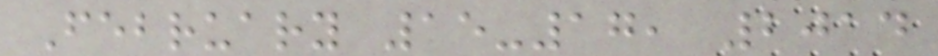February 15-17, 2014
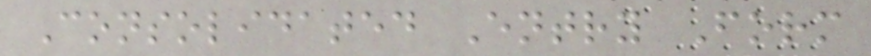Consolidated Entry Form
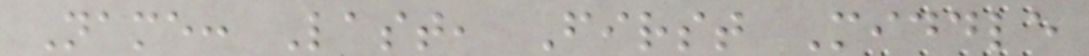Name: Last, First Middle
